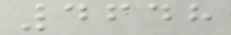4648
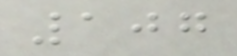107
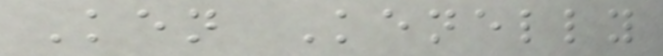Ken Kenelly
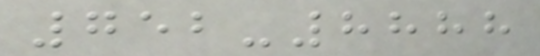752-8888
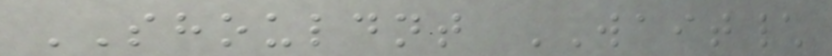SHOULDNT WAIT\
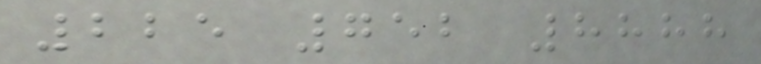225 752 8888
